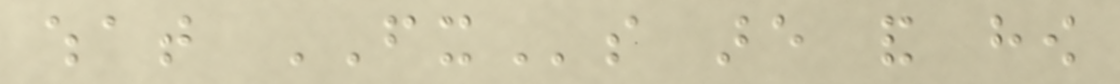what FXs are and how
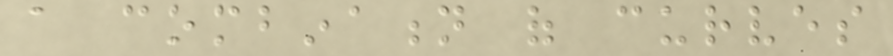a combination of curves
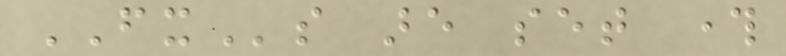FXs are set through
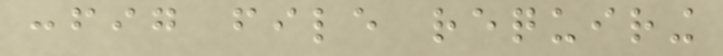config file requiring
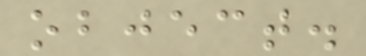object.
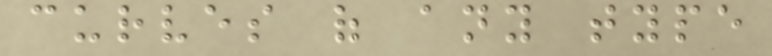curves of any type
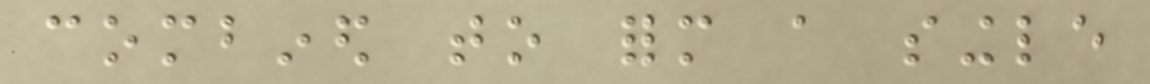combined to form a single
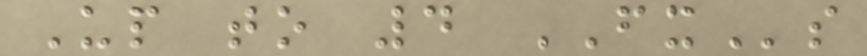Up to 4 FXs
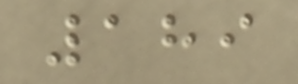189
